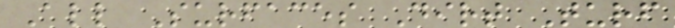All Surfaces Dirt Turf
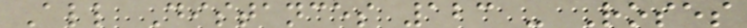All Distances 123 - Roses
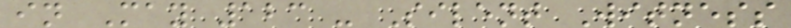in May 123 - Silent Witness
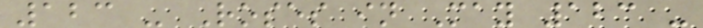123 - Roses in May 123 -
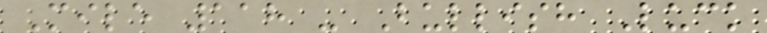Mile 118 - Bullish Luck
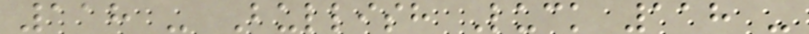118 - Bullish Luck 118 -
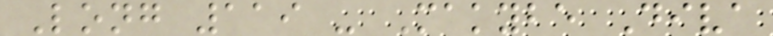Long 119 - Makybe Diva
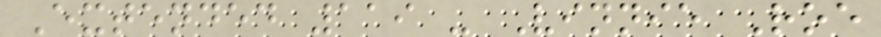Extended 119 - Vinnie Roe
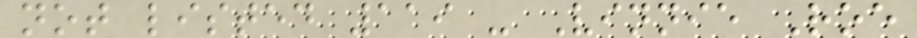not listed 119 - Vinnie Roe
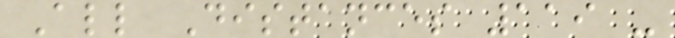All Distances 119 -
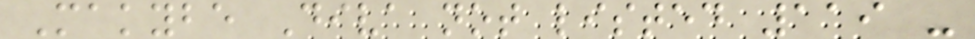Makybe Diva not listed 119 -
